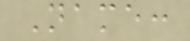Name:
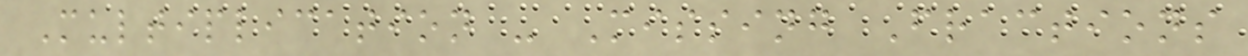Multiplication - Missing Fractions
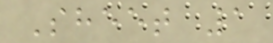Sheet 1
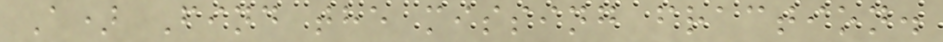A) Find the missing fraction.
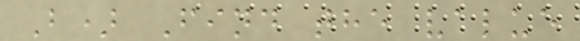B) Find the value
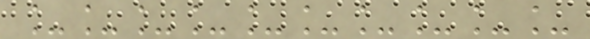__________
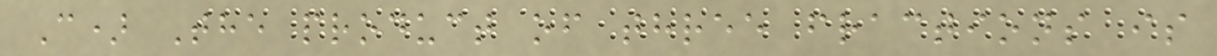C) The product of three fractions is
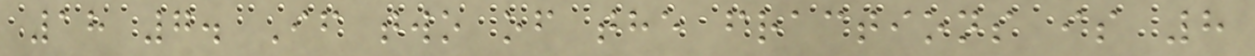18 7. If two of the fractions is 8
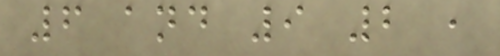6 and 9 2 ,
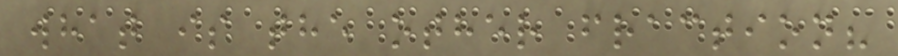what is the other fraction?
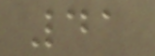41
